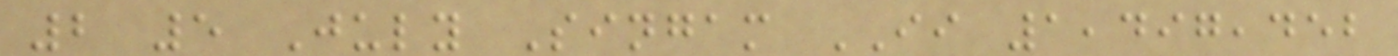2 5 July Singam II 1,497,452
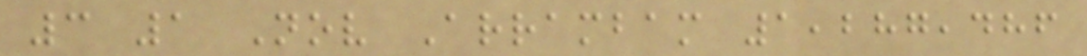3 1 Nov Arrambam 1,287,486
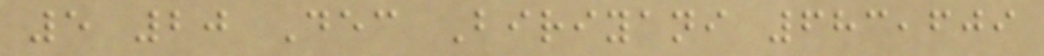5 20 Dec Biriyani 683,609
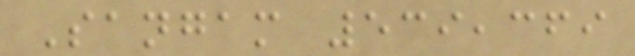Sangam 539,369
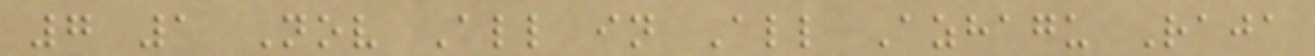7 1 Nov All in All Azhagu Raja
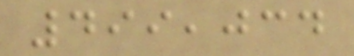499,034
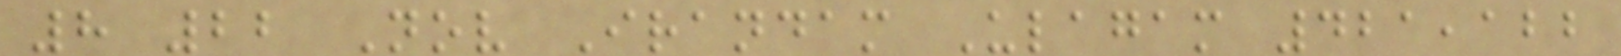8 22 Nov Irandam Ulagam 421,122
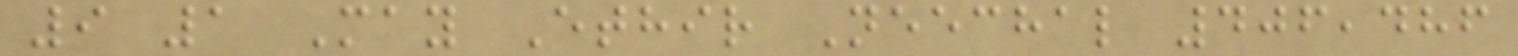9 1 May Ethir Neechal 406,486
